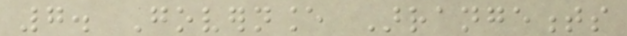7. Governance Arrangements
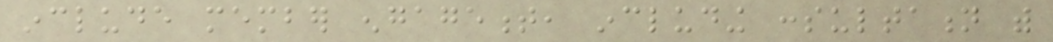include member engagement, including consultation with
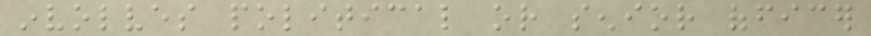involves political or senior officer
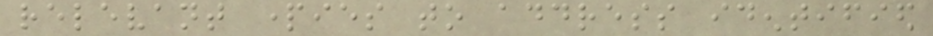relevant parties to address identified
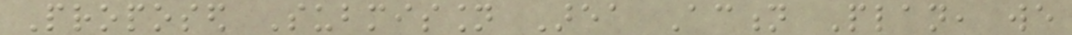Proposed Submission Area Action Plan, we
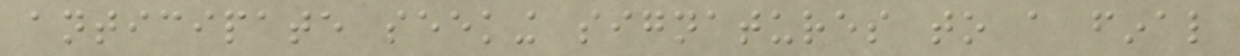anticipate seeking signatures to a final
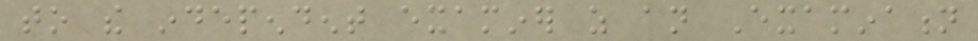to the independent examiner as an Examination
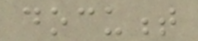document
